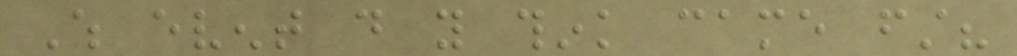Which event do you think came first?
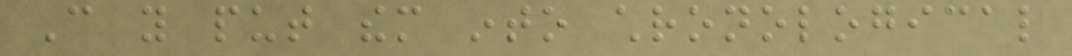Can you put them into chronological
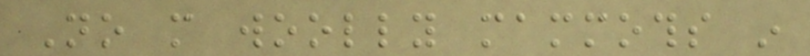No more woolly mammoths in
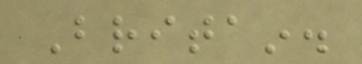Britain.
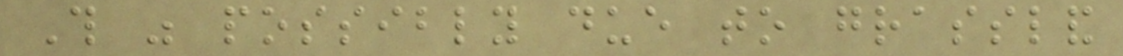This was possibly due to grassland
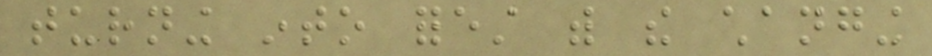turning into forest with the changing
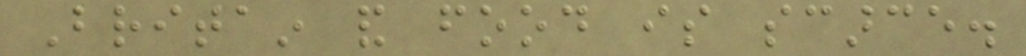Britain and food is scarce.
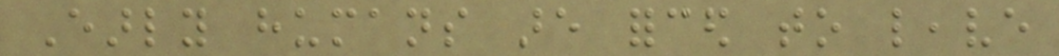Early humans are forced to leave
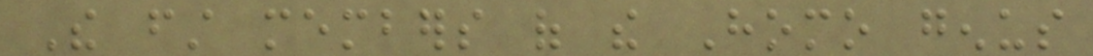The first members of the Homo genus
